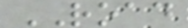ROAD
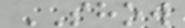SHOW
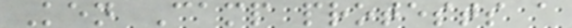Ken Camp protests a
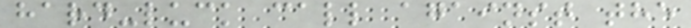hard-luck call against the
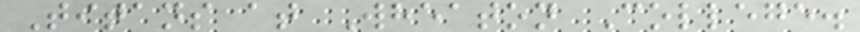Titans at Wheaton College.
